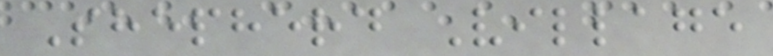Shepherd Village
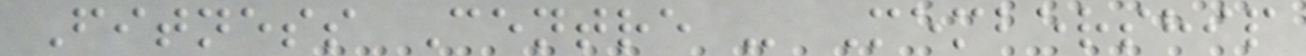Fitness Centre - Membership
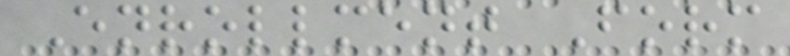Enrollment Form
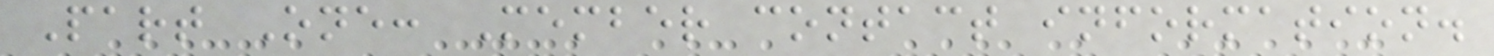Part One: Member contact information.
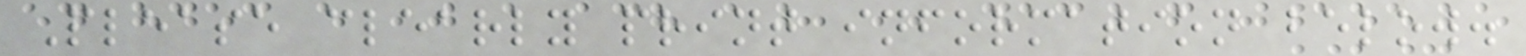Please clearly print information below.
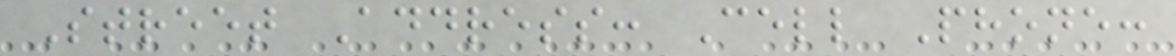Street Address: Cell Phone:
